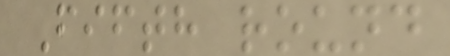Fifth round
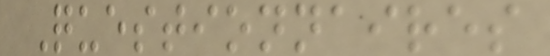Questionnaires
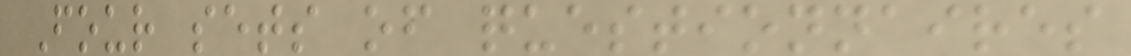Four sets of questionnaires
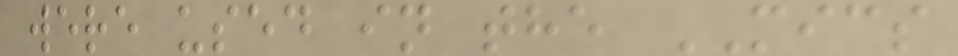were used in the MICS
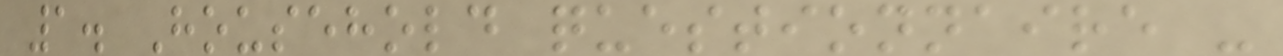1. Household questionnaire -
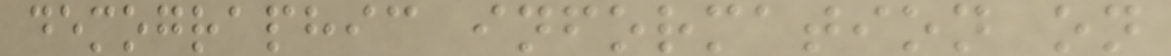demographic information on
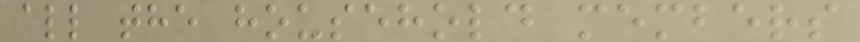all the household members
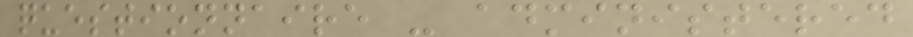questionnaire - administered
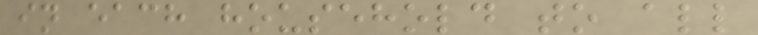in each household to all
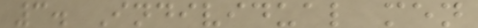3. Individual men
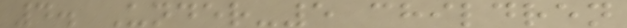4. Under-5 children
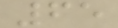65
